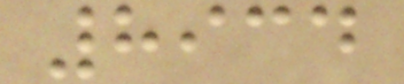8934
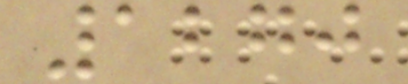1270
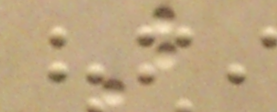B
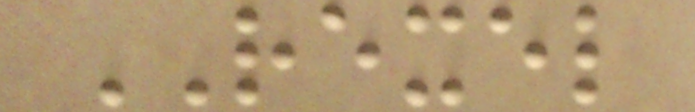REXEL
